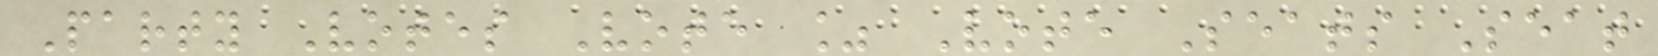Party Votes Vote % Vote Seats Seat
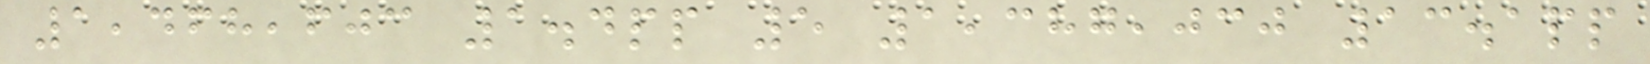1,468,603 1.4pp 5 1,387,030 13.1pp
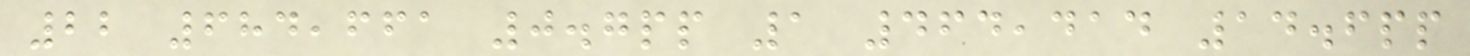22 684,661 0.7pp 1 464,414 14.6pp
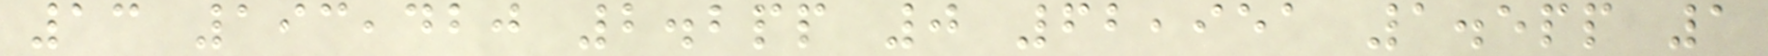13 193,420 2.2pp 0 62,951 1.5pp 1
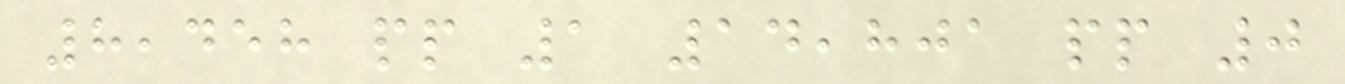8,458 pp 1 14,801 pp 0
